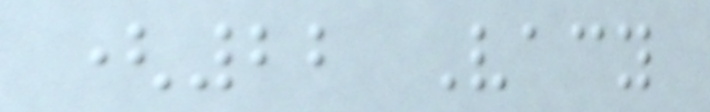(22 Vacy
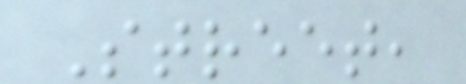Street,
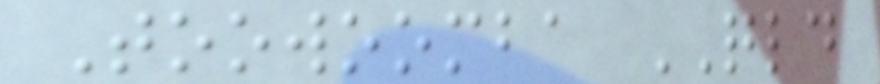Toowoomba QLD
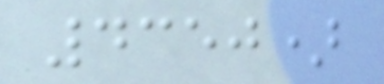4350)
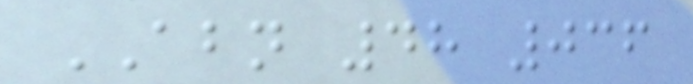ABN 48 036
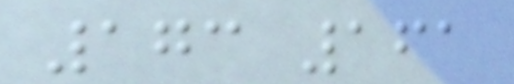173 161
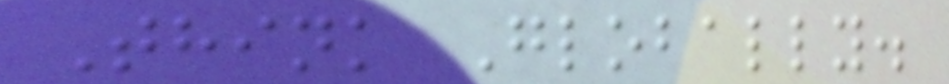Think Globally.
